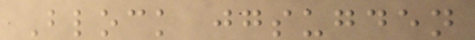Block jgsugden
